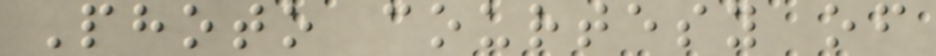Photo courtesy of
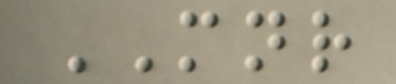MNR
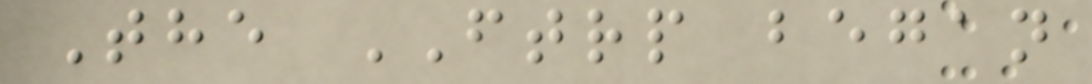The FTRP began
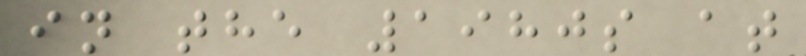in the 1980s at
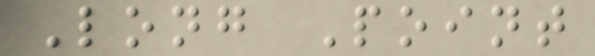Long Point
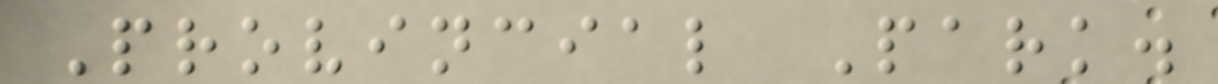Provincial Park.
